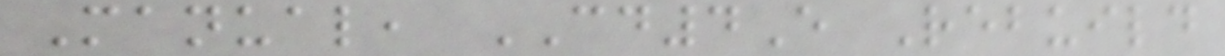Manual, CD4E Rebuild
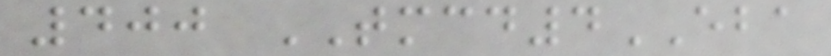400 TMCD4EBA
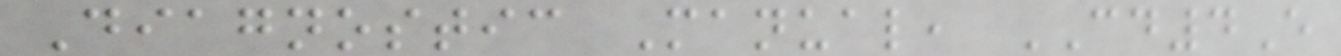Diagnostic Manual, CD4E
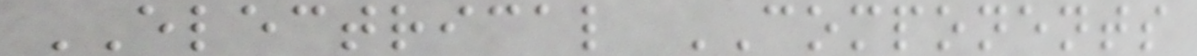ELECTRICAL COMPONENTS
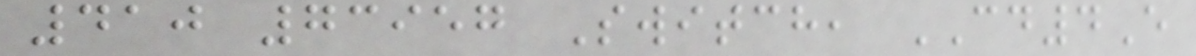410 73957 Switch, CD4E
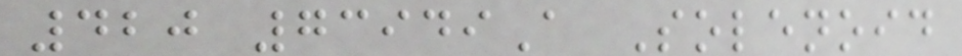420 73949A Solenoid
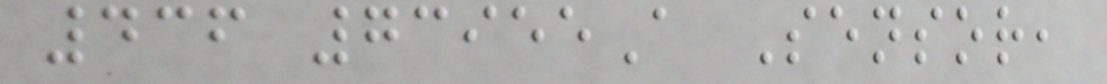436 73955A Sensor,
